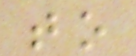to
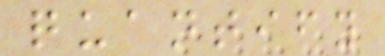quantify
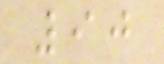90
